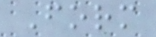Form
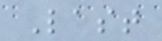Last
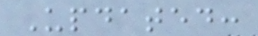Updated:
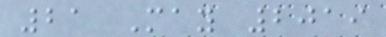21 May 2019
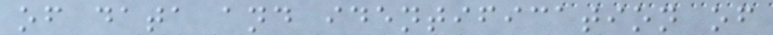of data and identification of
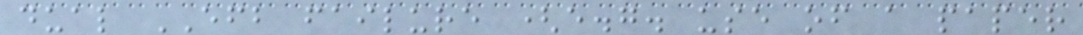dual EFB failure (e.g. use of a paper
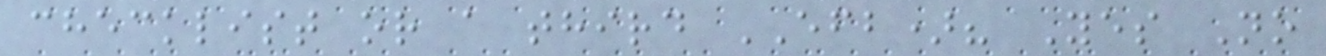checklist or a third EFB)? Yes No
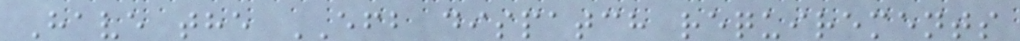Have the EFB dispatch requirements
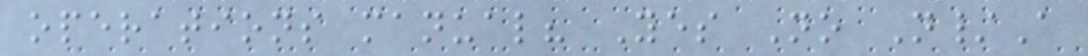operations manual? Yes No N/A
